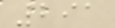291
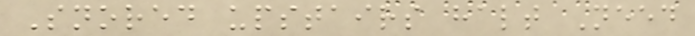Snored upstairs halt Need
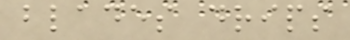blades drips
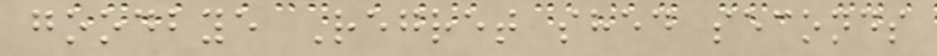goodbye Regret shed seconds
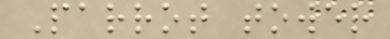Parrot tower
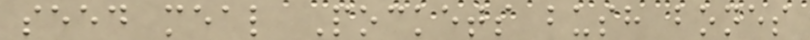seed meal Pockets bush bones
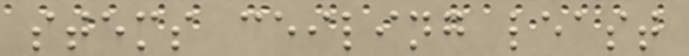stems ceiling least
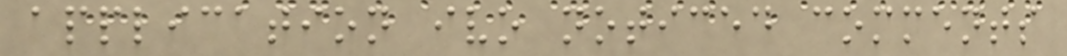application ivo noticed comments
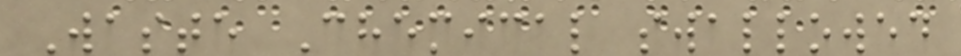Waste Chemical swallowed
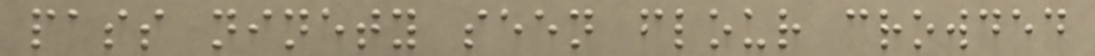pass ninety seen flour crowded
